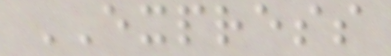EXPRESS
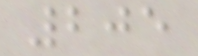205
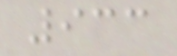933
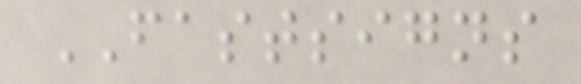FASTSIGNS
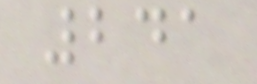241
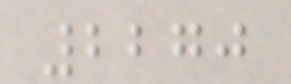2270
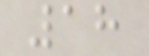18
